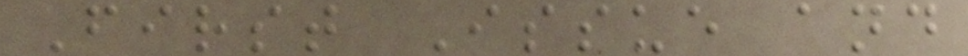First Issue and
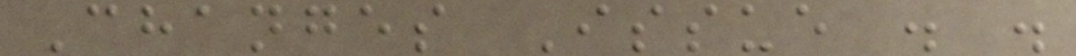Changes Issue . .
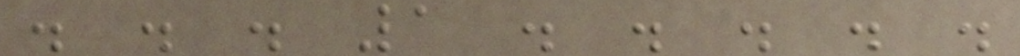. . . 1 . . . . .
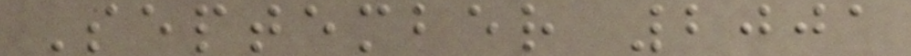September 2001
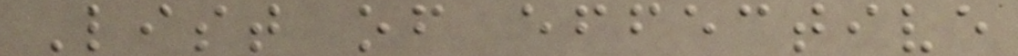List of effective
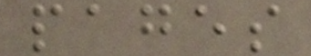pages
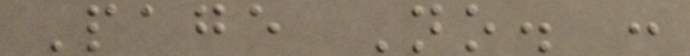Page No. :
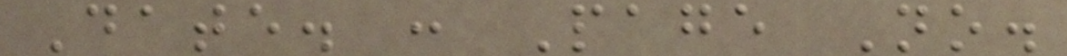Date. : Page No.
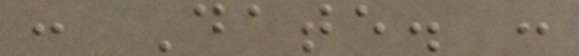: Date. :
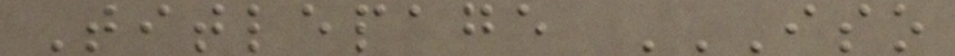Titlepage ISO
